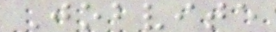Jobvite
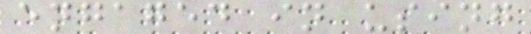engaged in using
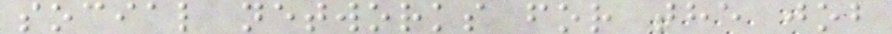social networks for the job
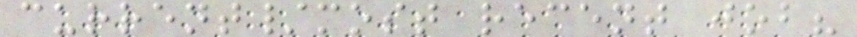current/most recent job?
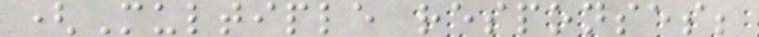(Multiple responses;
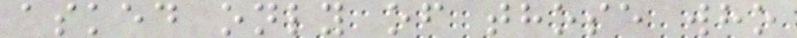asked only of those who
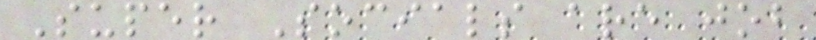Super Socials are job
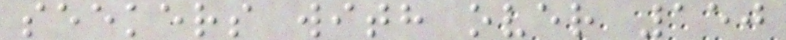seekers with over 150
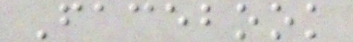Facebook
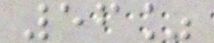56%
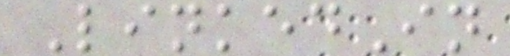LinkedIn
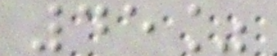45%
